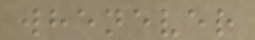whenever
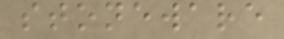stoneware
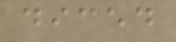diced
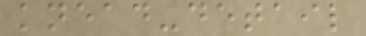knead-detail
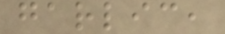garlic,
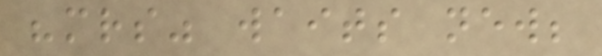"mrs" waits new;
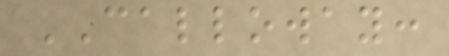CALLOWAY:
